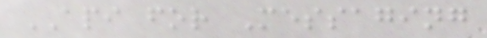API for Messaging
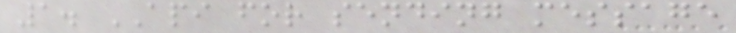1. API for sending message
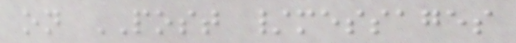on POST /messages
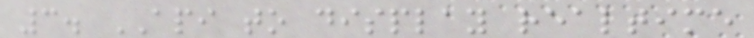3. API to display realtime
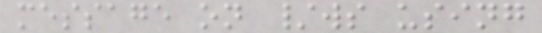message on /ws using
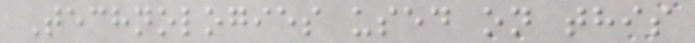Technologies used on this
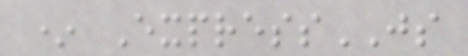* ExpressJS
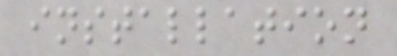installation
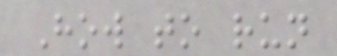How to run
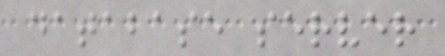database server
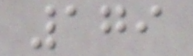179
